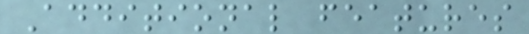Additional features
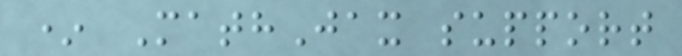* MathJax support
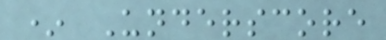* Underscore
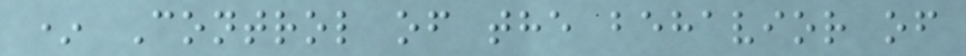* Control of the behavior of
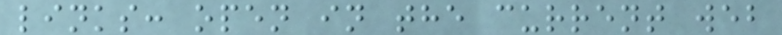links: open in the current web
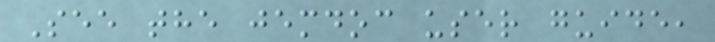See the jemdoc user guide,
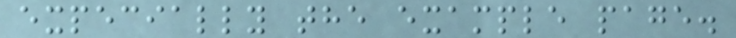expecially the example page.
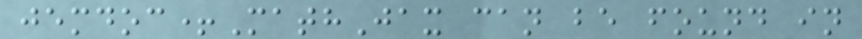jemdoc+MathJax can be found in
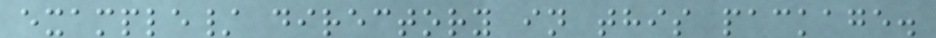example/ directory in this package.
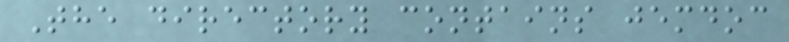The directory contains jemdoc
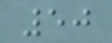50
